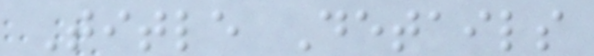Title Details
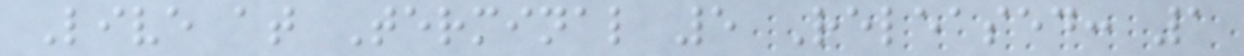Live at Terminal 5 Released: 1
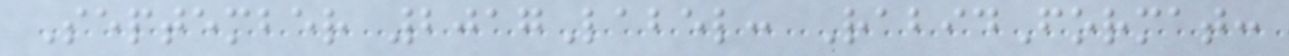September 2017Label: RabidFormat:
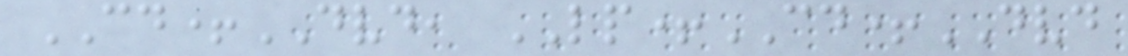CD+DVD, LP+CD+DVD
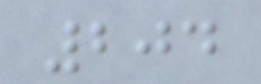204
